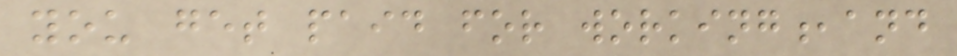you get paid for working,and
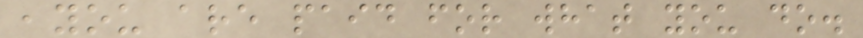,you are paid for what you do.
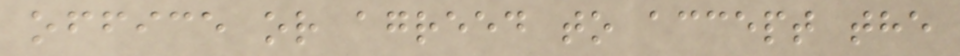office or agreed to accept the
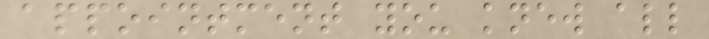appointment you knew all
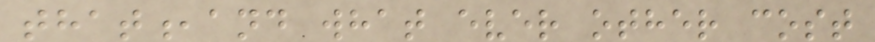that,and what ever other cost
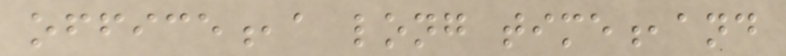office,a long time,and
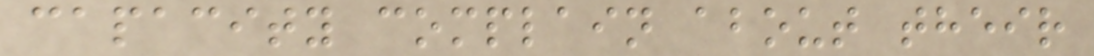capacity complain about their
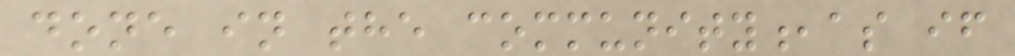done in the community,as if
